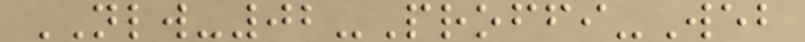NLW-02-Proffi-Web
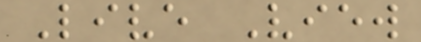Live View
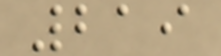219
